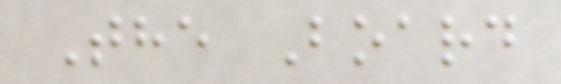The Board
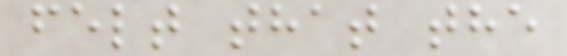felt that the
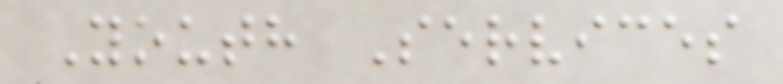Youth Services
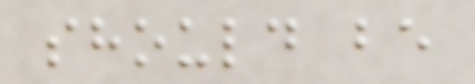should be
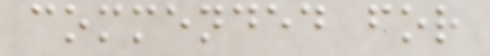commended for
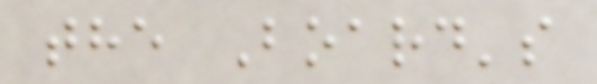the Board's
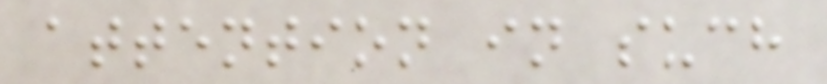attention in such
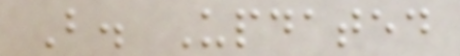B. Updated
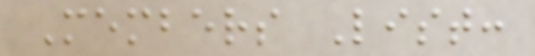Members List:
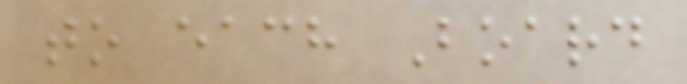to each Board
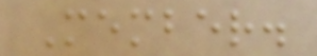Member.
